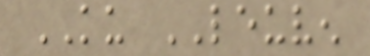KU LEUVEN
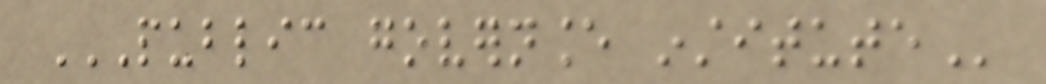PUBLIC GOVERNANCE INSTITUTE
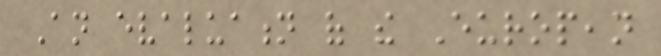An evaluation of the European
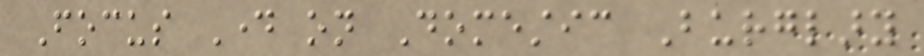Focus Day on Domestic Burglary
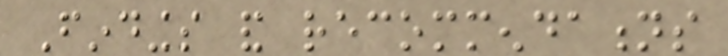Findings and recommendations
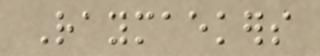Raymaekers
